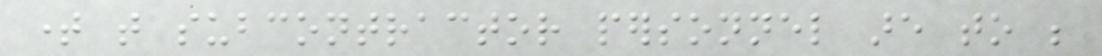time that subcontractor personnel are to be
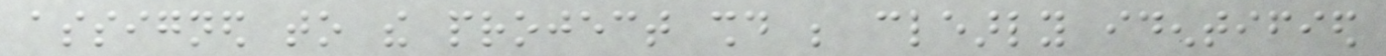assigned to the project should be clearly identified
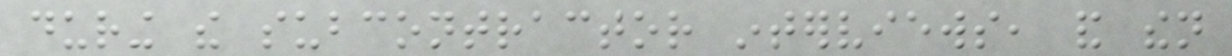during the subcontractor interviews, and then
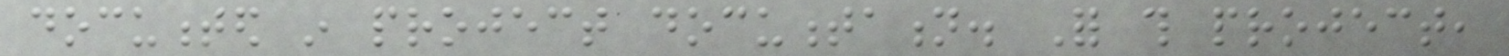documented in project documentation. For this project,
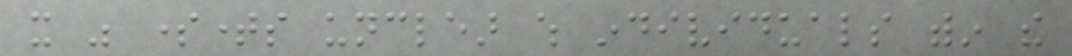it was sometimes unclear which individuals within the
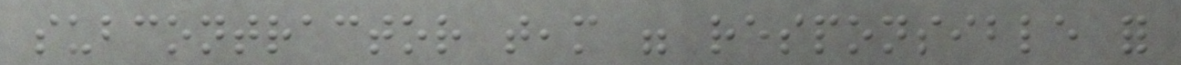subcontractor team were responsible for
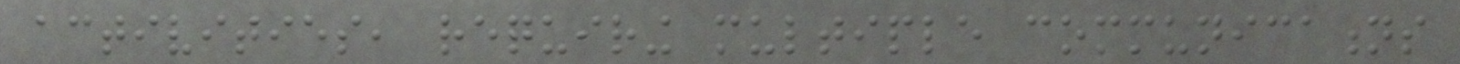activities, requiring multiple communications
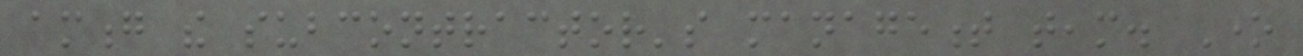among the subcontractor's management team. One
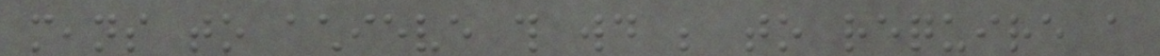means to achieve this would be to require a
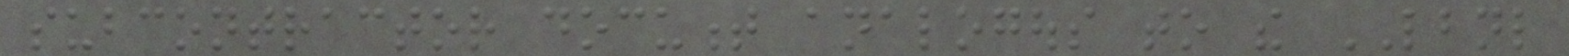subcontractor document analogous to the LBNL
